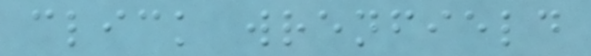click wrenfield
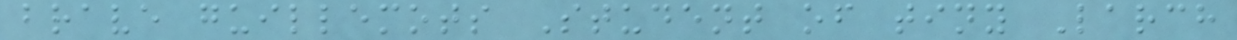brave guillemots Student of tiny Larch
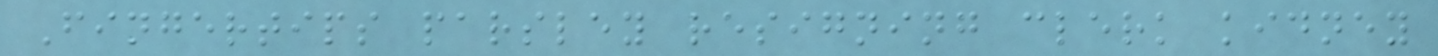Fingertips parsley resigning clerk kidney
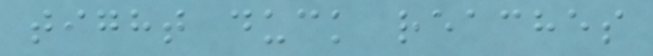tight duck reaches
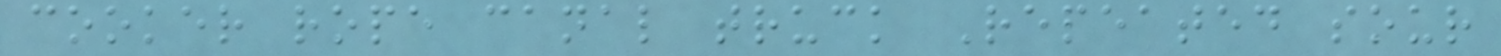cooker rope canal truck Repeated sour
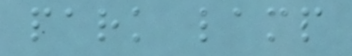park lamp
